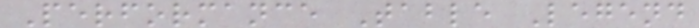Performance Table Legend
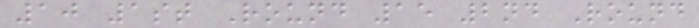10 1st Round 15 2nd Round
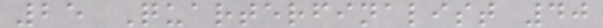25 Quarterfinalist 40
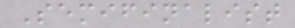Semifinalist
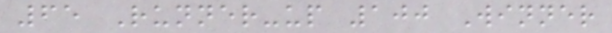65 Runner-up 100 Winner
